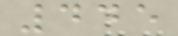445
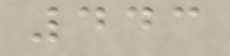443
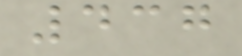437
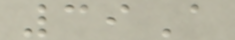39A
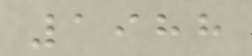1988
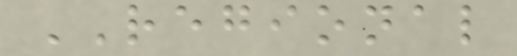REGIONAL
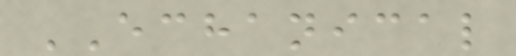ECHANICAL
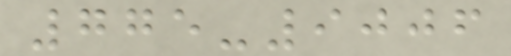775-9006
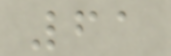61
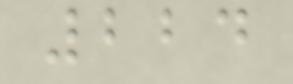224
